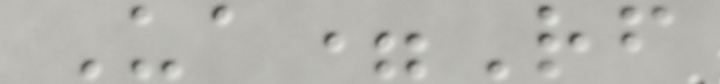Ua=Rf
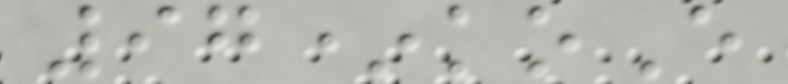97*koE
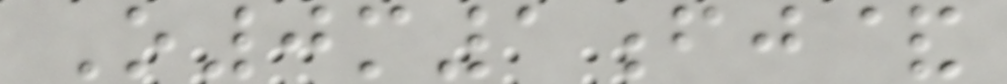O0m1fj&
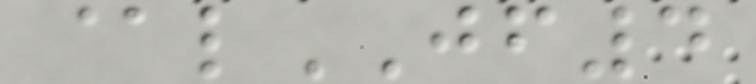@lJF4
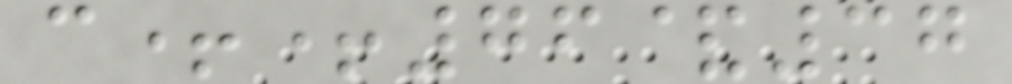c++76&37
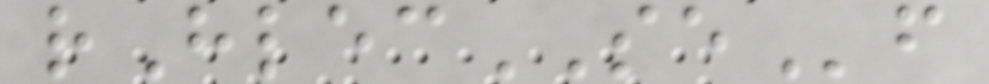rHlecSEf
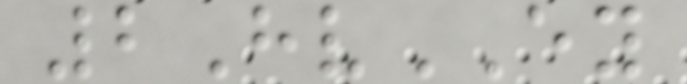2HvEY
